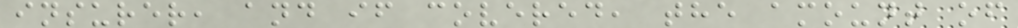insurer, and if covered, the amount of
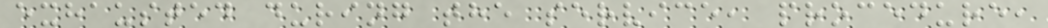exhausted during the service, procedure,
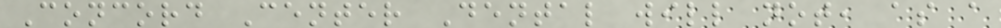Concord Center Dental will not, as a
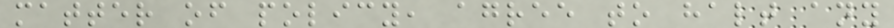matter of policy, agree to halt any
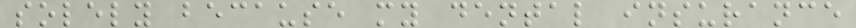solely because my dental insurance
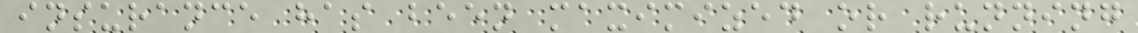insurance has been maximized or running
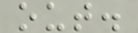out.
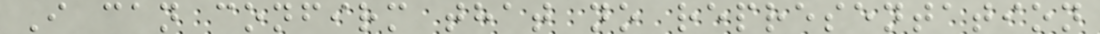I can confirm that no representation
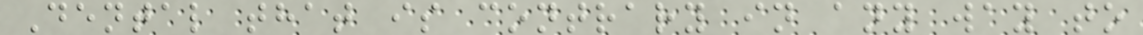Dental that is contrary in any way to
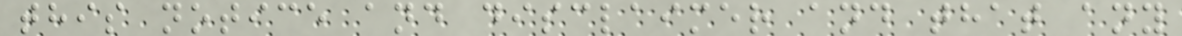this notice and disclaimer and that any
